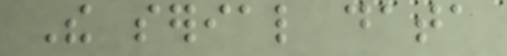The serial data
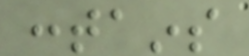contains
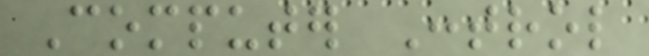Computer Control
